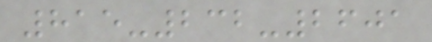815-232-2601
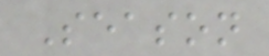Season
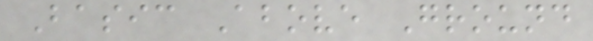Basic Above Ground
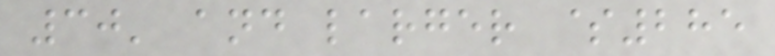30' and larger $285
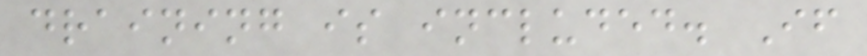draining is included. If
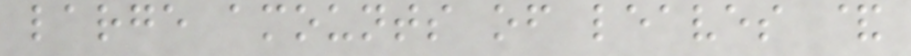large amounts of leaves &
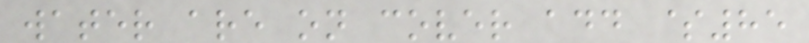water are on cover add $85
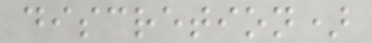discretion)
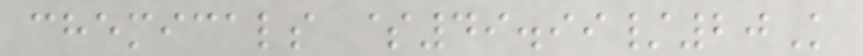chemicals $49.99/20K
